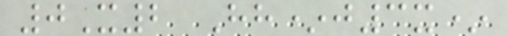0X2 Hh*j3x*
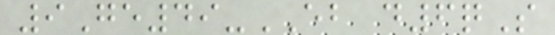9Ge49-EB d6qS
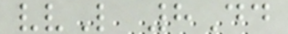vvL 8Dd
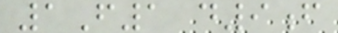1F1 d9f
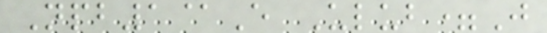Npb1@E Ulub=J
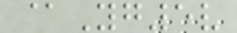@Yg5v
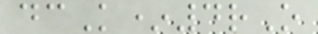dcK*4rO
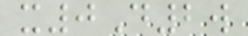x0D2w
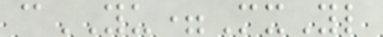cYU=MxYl
